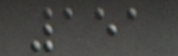151
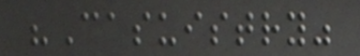"Casuistry"
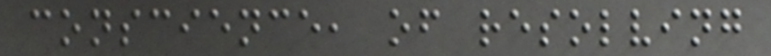conscience, of resolving
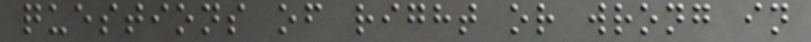questions of right or wrong in
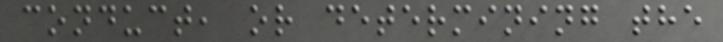conduct, or determining the
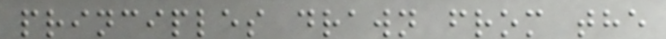principles drawn from the
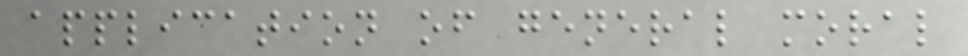application of general moral
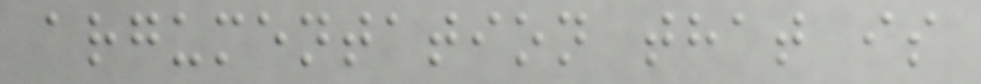argumentation that is
